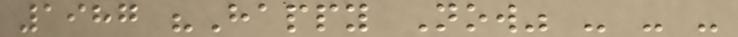1987 "Happy Now" - - -
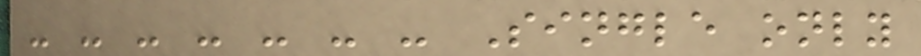- - - - - - - Single only
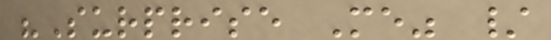"Surprise Me" /
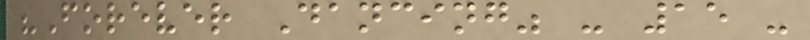"Forever Dancing" - 15 -
